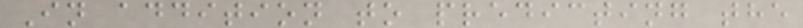In addition to predicting the
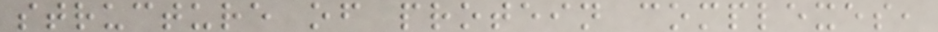structure of protein complexes,
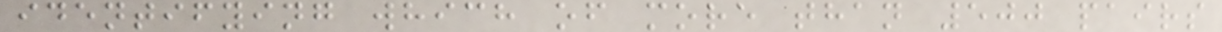identifying which of more than 500 pairs
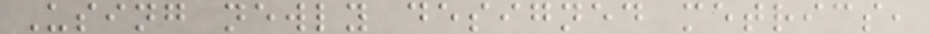Using newly designed metrics,
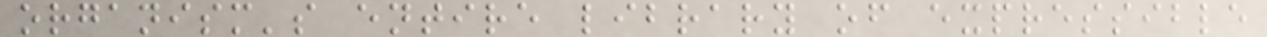organism's entire library of expressible
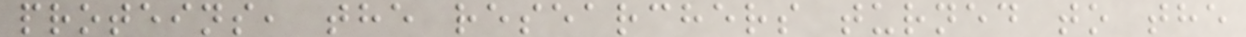proteins, the researchers turned to the
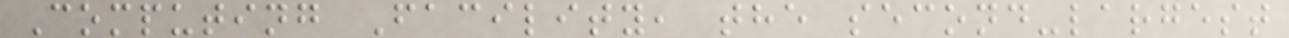Computing Facility, the second-largest
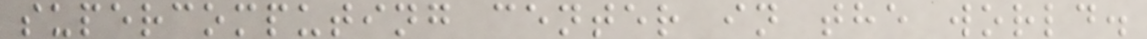supercomputing center in the world.
